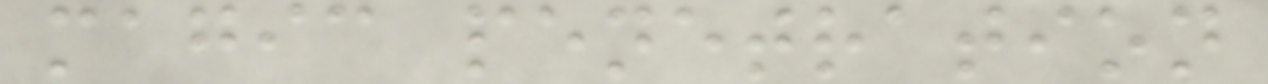magic penetration
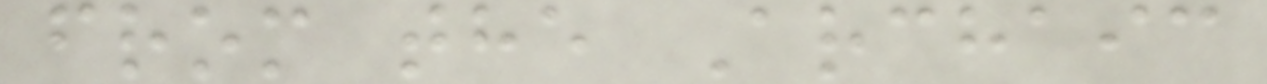from the Archaic
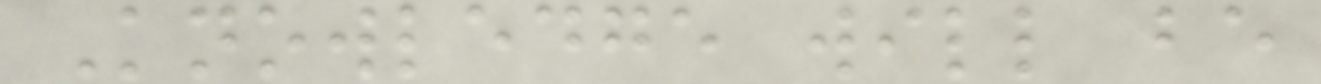Knowledge will be
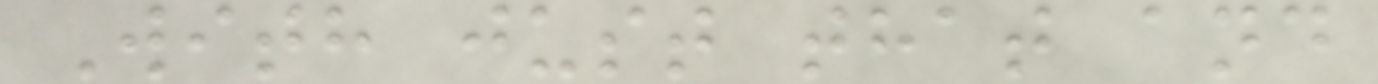With just that and
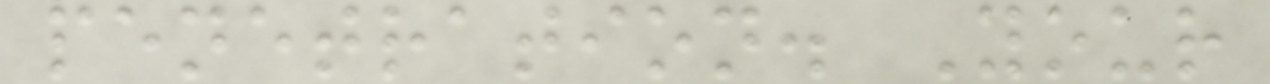penetration. Your
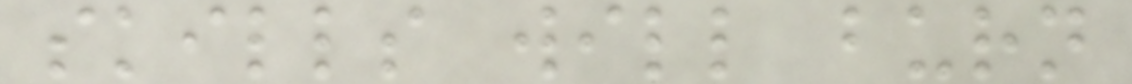skills will burn
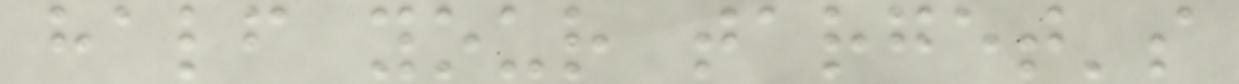half your target's
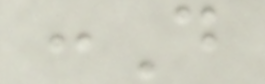:D
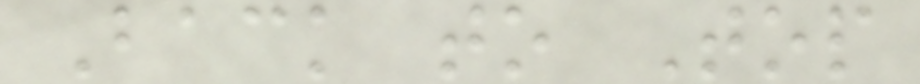Back to Top
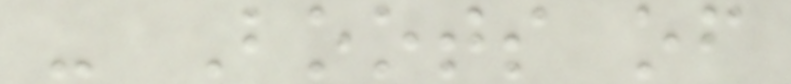- Boots of
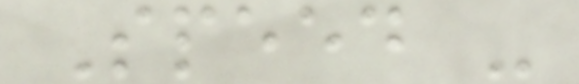Speed -
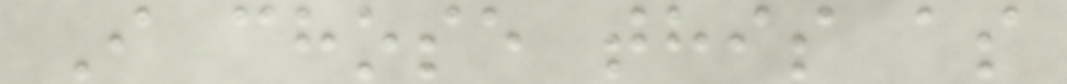I chose this as
